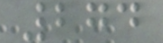274
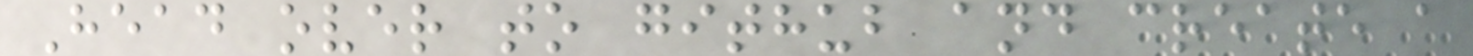Head over to github and create a
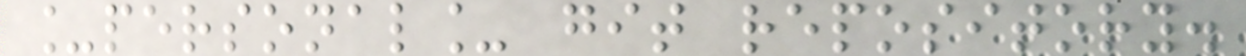_personal_ git repository.
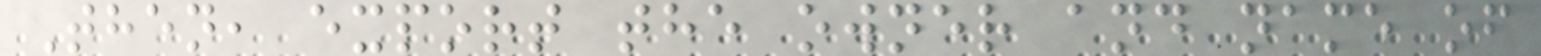Then, export the owner and name of
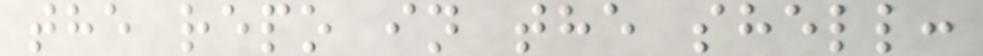the repo in the shell:
